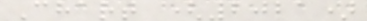Chart (2021)
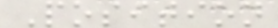Position
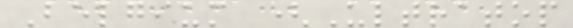Belgium (Ultratop
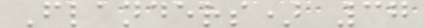Flanders) 37
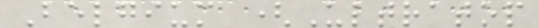Belgium (Ultratop
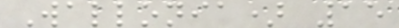Wallonia) 15
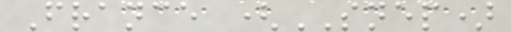France (SNEP)
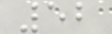52
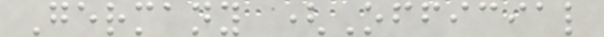Germany (Official
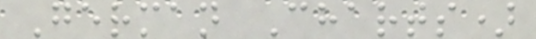German Charts)
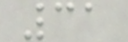31
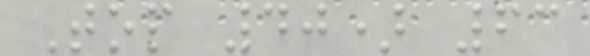Top 40) 63
